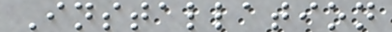Installation
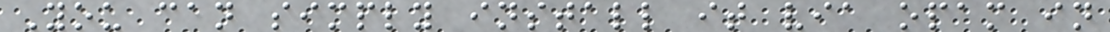You can simply install it via opam in
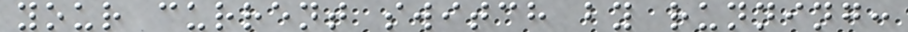your current switch by running:
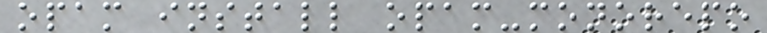opam install opam-monorepo
